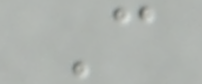C
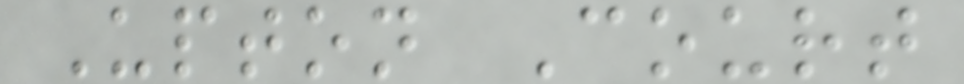Upton Court
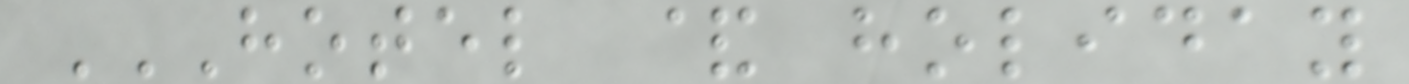HOTEL & HOLIDAY
